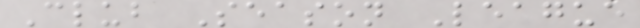Club Season League
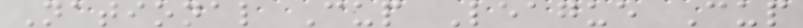National Cup League Cup
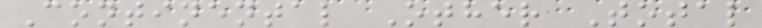Continental Other Total
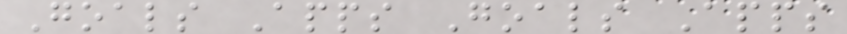Goals Apps Goals Apps
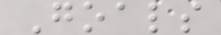Goals
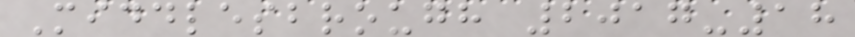Middlesbrough 2017-18
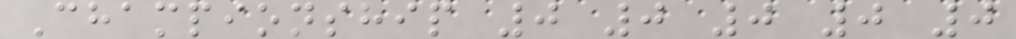Championship 0 0 0 0 0
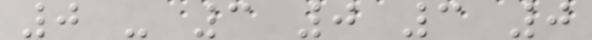0 - 3 0 3 0
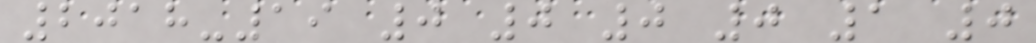2018-19 0 0 0 0 1 0
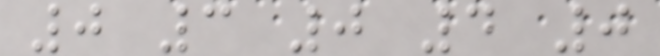0 3 0 4 0
